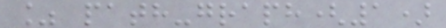% path-graph(1)
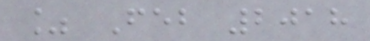% Feb 2018
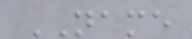NAME
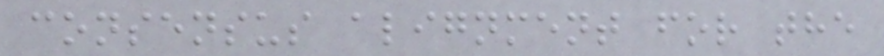consensus alignment for the
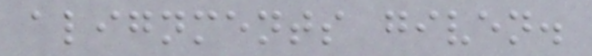alignments given.
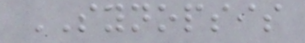SYNOPSIS
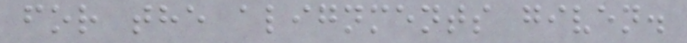for the alignments given.
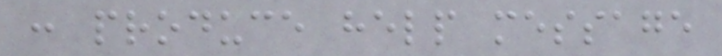: produce help message
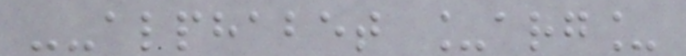--alphabet _arg_
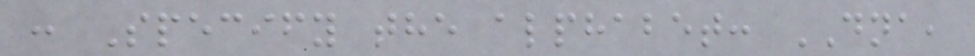: Specify the alphabet: DNA,
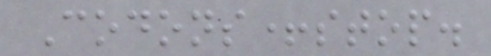Codons+stop.
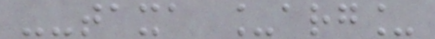--taxa _arg_
